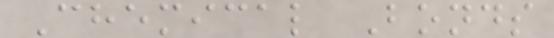Chemical Bonds
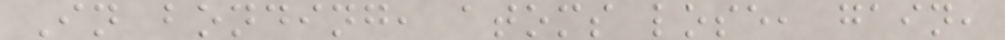In bonding, atoms lose, gain,
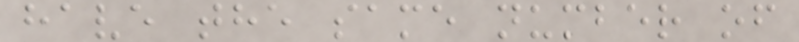have the same number of
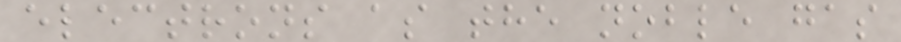electrons as the noble gas
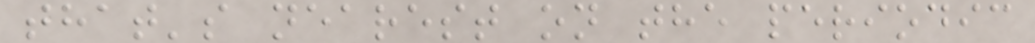that's nearest on the periodic
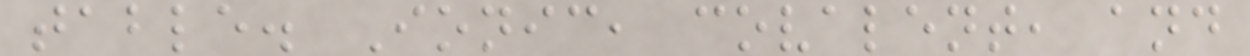table. Ionic, covalent, and
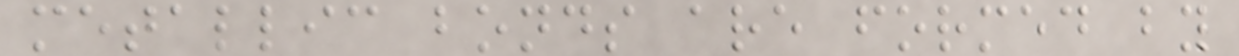metallic bonds are formed by
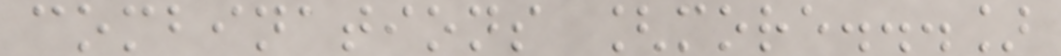combinations [more...]
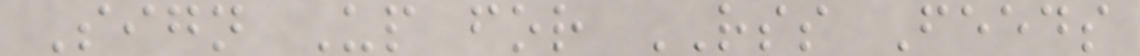Sign Up for RSS Feeds
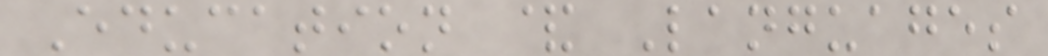Education & Languages
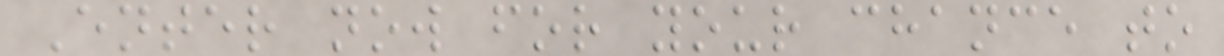Enter now for your chance to
